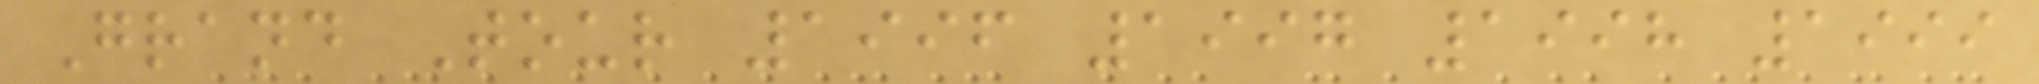Grand Tour 1996 1997 1998 1999
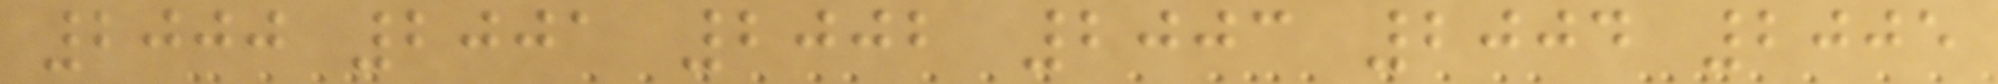2000 2001 2002 2003 2004 2005
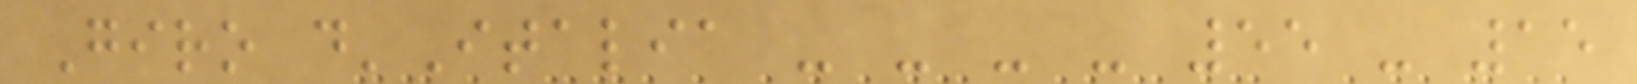Giro d'Italia - - - - 55 - 15
